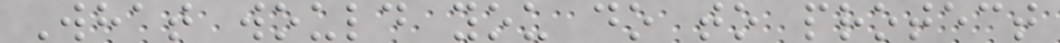What would you do to protect
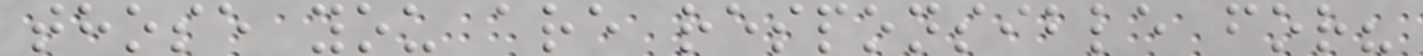those you are responsible for?
